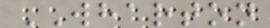WHARTON
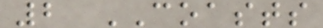2 COASTS
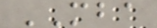MBA
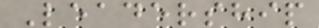Leadership
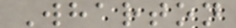Wharton
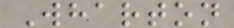Wharton
